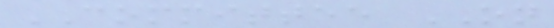COMMITTEE ON
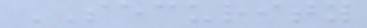SECURITY
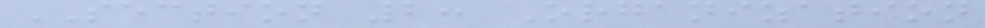SECTION 2: Organization
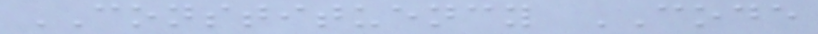CONSTITUENCY CODE
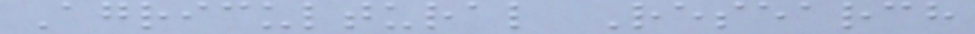Agricultural Research
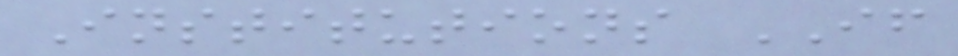Institutions IF
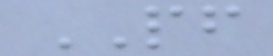PF
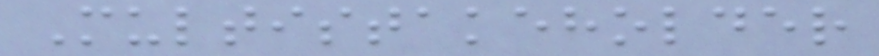Multistakeholder
